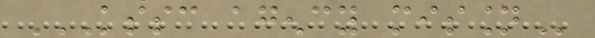KSSC AGENCY MISSION
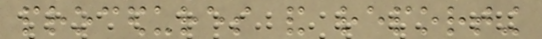procedures and reporting
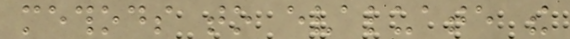methods to evaluate the
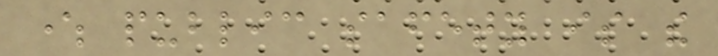where public safety is the
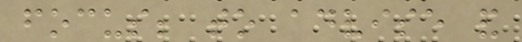focus; to advise and
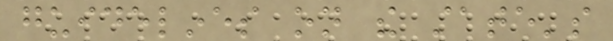guidelines on the state's
